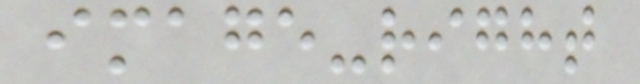image-right
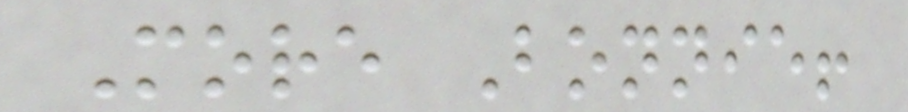More Bonnie!
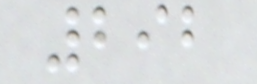292
